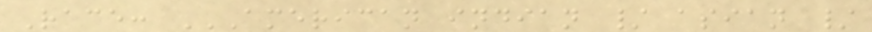Race: AMERICAN INDIAN / ASIAN /
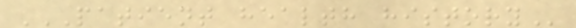PATIENT HEALTH HISTORY
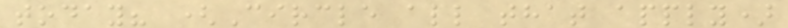today? (Circle all that apply)
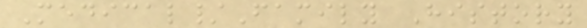Medical/Family History
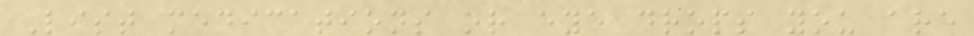List medications or eye drops you are
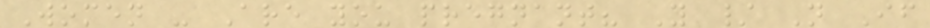Women - Are you pregnant? Y / N If
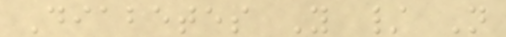Diabetes Y / N
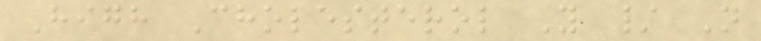High Cholesterol Y / N
